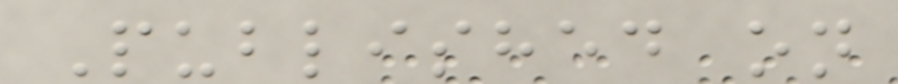Published on
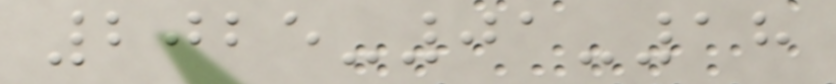2025-01-18
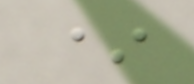*
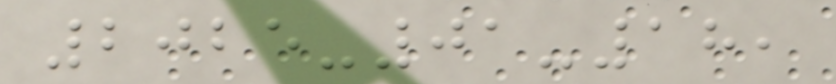2025-01-18,
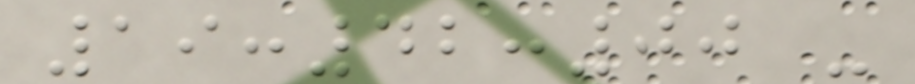19:42:00 -
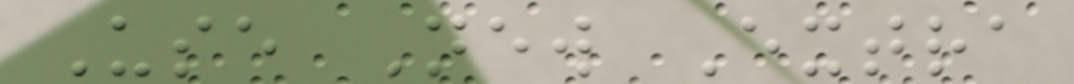Use New Extra
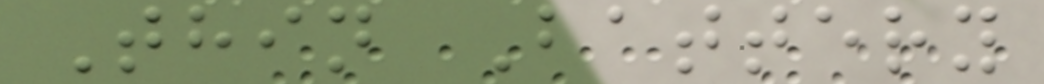Thin Battery
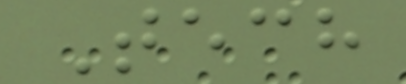Tech
